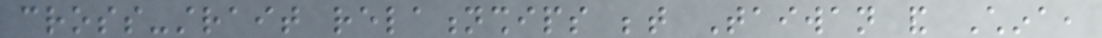cross-strait relationships between Taiwan and China,
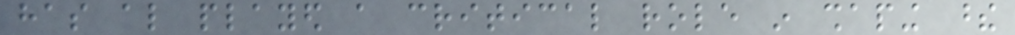has also played a critical role in shaping these
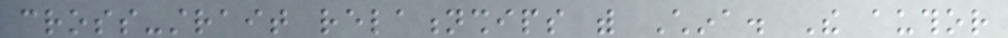cross-strait relationships with China. The author
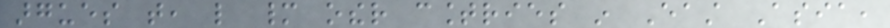argues that, like many other countries in East Asia,
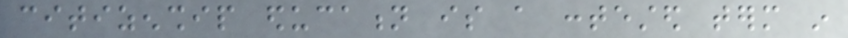citizenship education is a contested term in
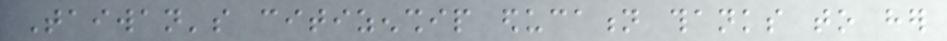Taiwan's citizenship education thanks to her
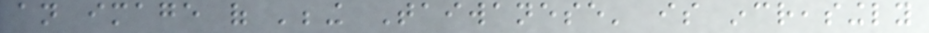an image of 'being Taiwanese' is increasingly
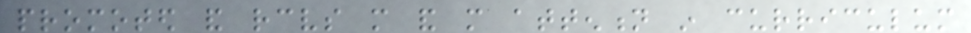promoted and receives more and more attention in curriculum
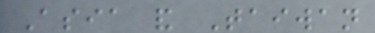Asia and Taiwan
